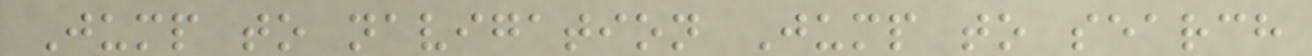Jump to navigation Jump to search
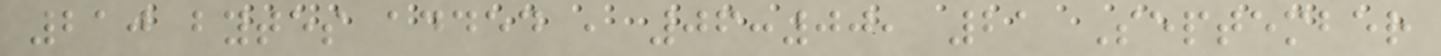210 bytes added , 06:00, 21 September
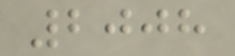2008
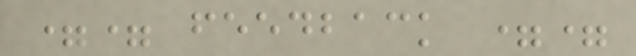== feedback ==
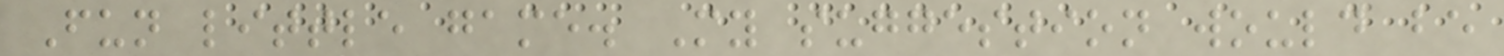Fun little game. My suggestion would be
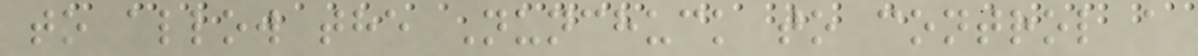to allow the Nunchuck to control a
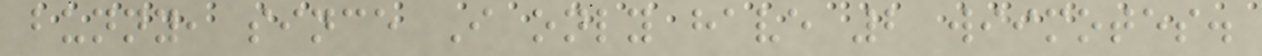bunny, since I only have 2 wiimotes.
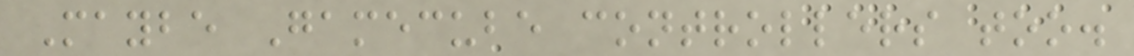Maybe Gamecube controllers too.
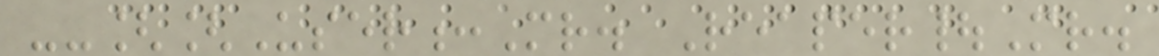--[[User:Mr. Reaper|Mr.
